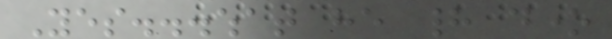Yes...what he had done
